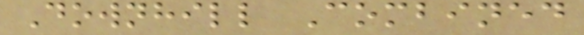Downhill Combined
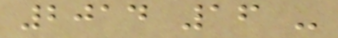2014 16 -
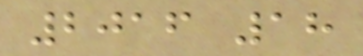2016 18
